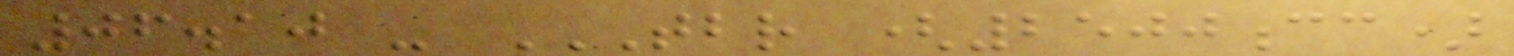06.10 - TBR (2500CC)
